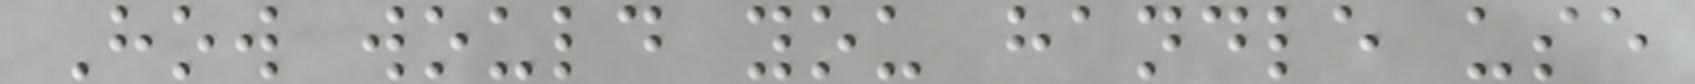How would you handle use
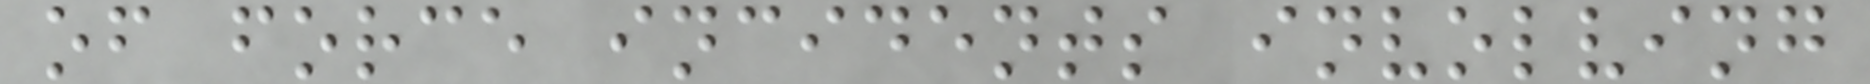of force incidents involving
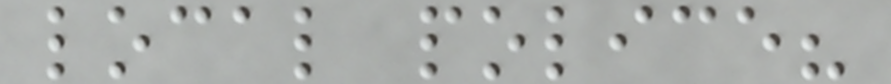local police?
